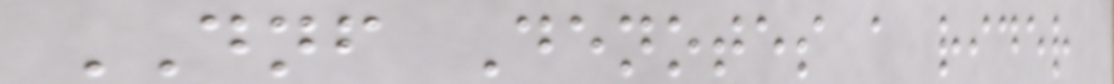DNF Denotes a rider
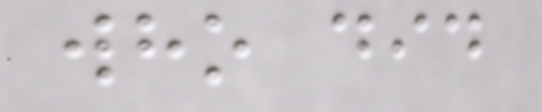who did
